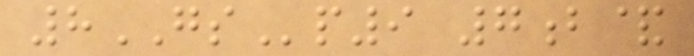8GSp9 7b&
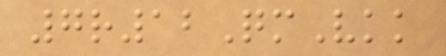7r12QmVkk
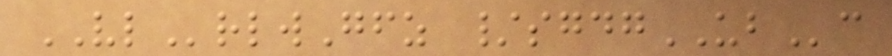VLrlwGfz /sgdgUBc
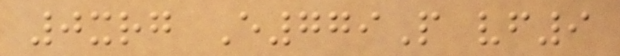0xrg E779P vf9
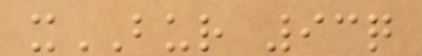xBUR 93q
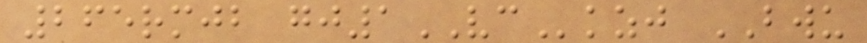265rmjb gj1VCkzj BWU
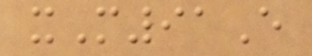xM91E
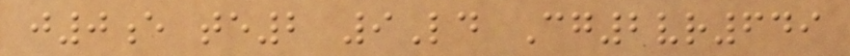j0e te2 9Ld Cg2vr649
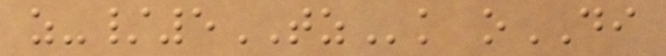z-/5TZk oDI
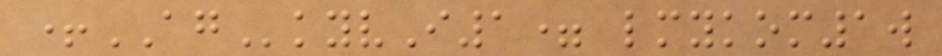+AGkyvI1= lmykom1w
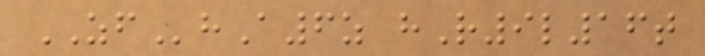ZFhA6z hR9l16t
